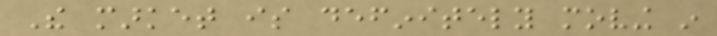The market is definitely moving in
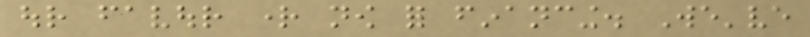our favour right now for financing. We've
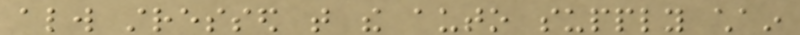always stressed that the auto supply chain
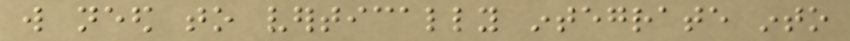will need to vertically integrate into
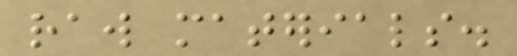raw materials.
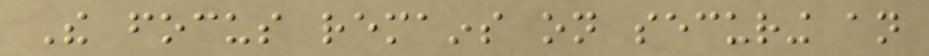The focus remains on securing an
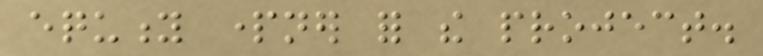equity partner for the project.
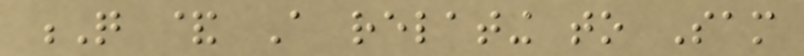Q & A relating to Sam
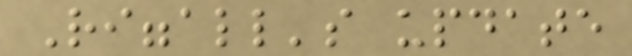Riggall's update
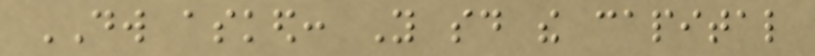DW asked: You said the capital
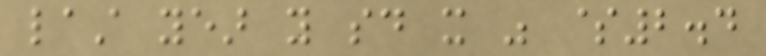last year you said it was $2.4
